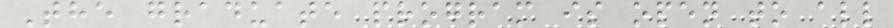The graduate program is open to all
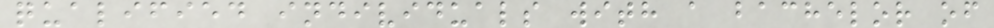qualified individuals with a bachelor of
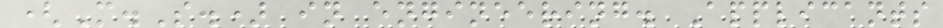(M.S.) in engineering. Applicants
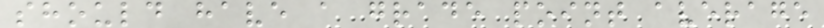should have a grade point average
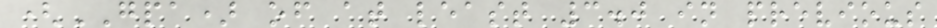(GPA) of at least 3.0 in previous
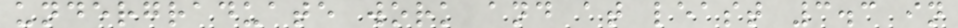undergraduate work and at least 3.3 in
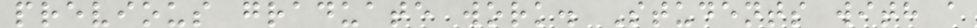previous graduate work. Students with a
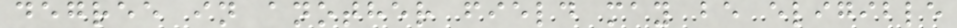degree in another field may be eligible
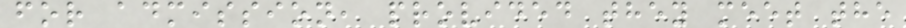for admission, provided they meet the
